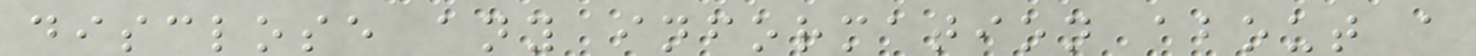disclose any information about a
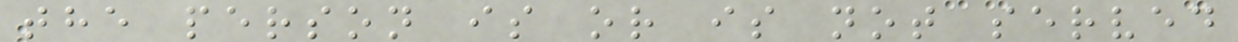the person is or is not served
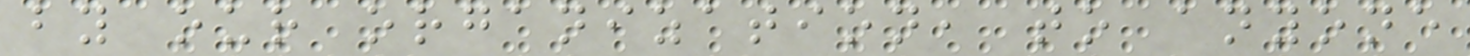by our organization, to anyone
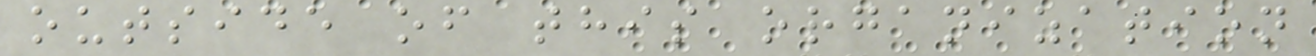outside of this organization
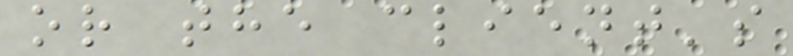or the client's
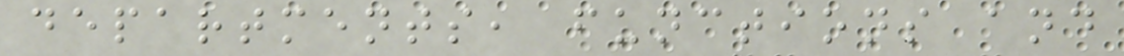departments, functions and
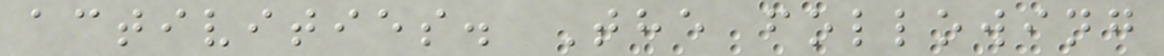activities. The following
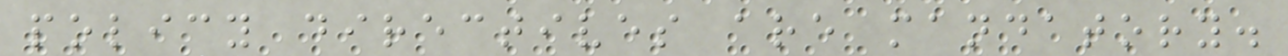policy directives are mandatory.
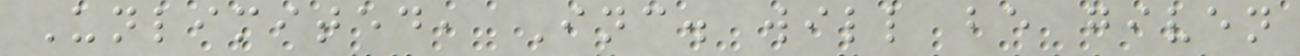Unlimited, Inc. will be given
